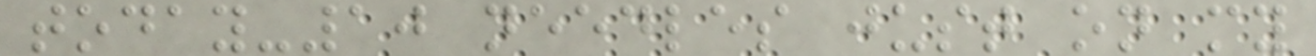today-10 needles just on my
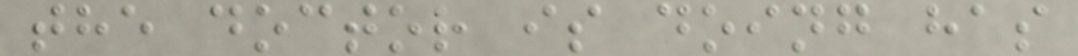the doctor is doing has
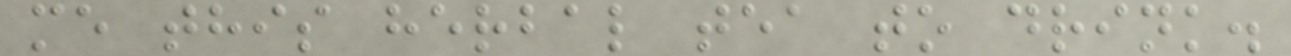me this herbal tea to drink.
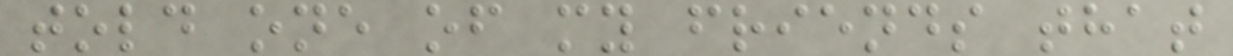told one of my friends that
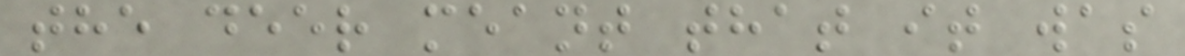the deer meant that it was
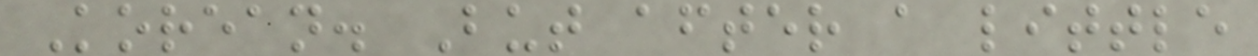Korean. But after a little
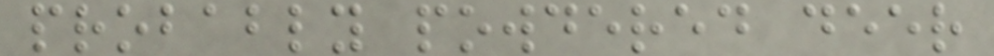probably powdered deer
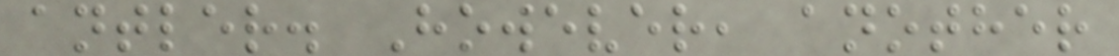antler. However, another
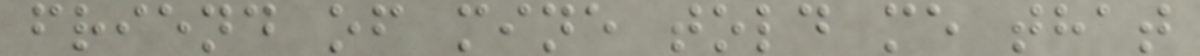friend of mine told me that
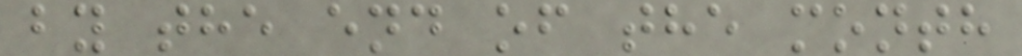by the end of the month
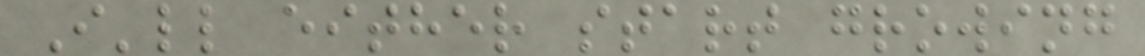I'll either start growing
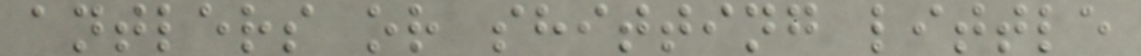antlers or shitting little
